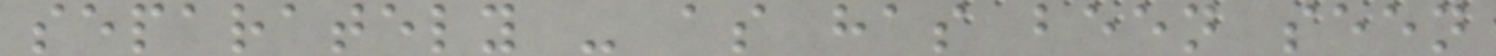separately - as has been seen
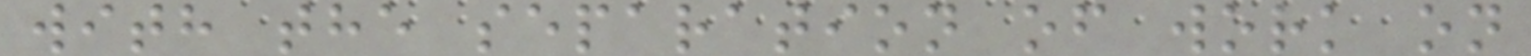with the separation of work on
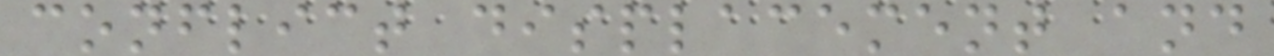conflict displacement and
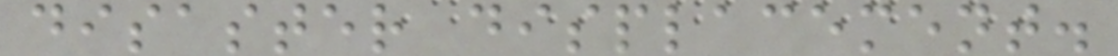disaster displacement.
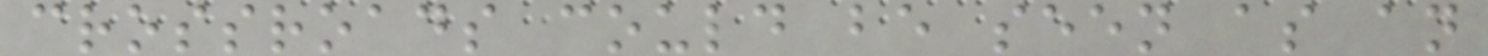crossroads could be seen as an
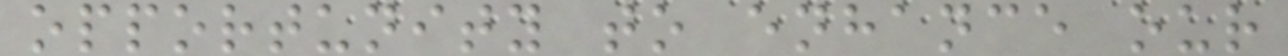opportunity to enhance our
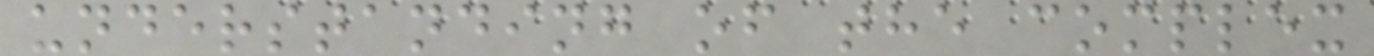understanding of the complex
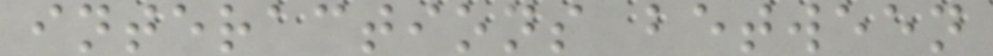interactions between
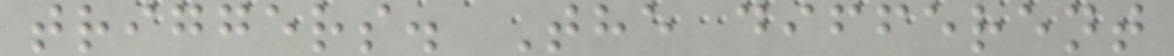triggers. The different
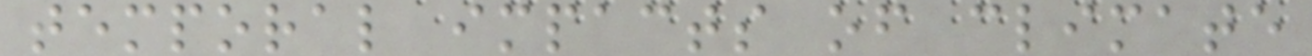temporal impacts of climate
